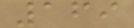169
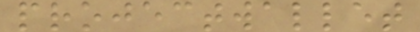projectwallet
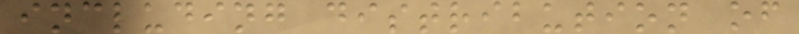including distribution of
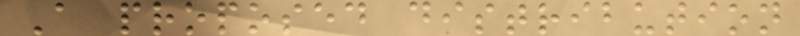A proposed distribution
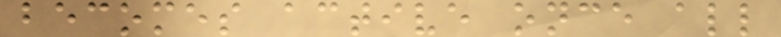becomes active once all
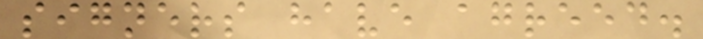signers have agreed.
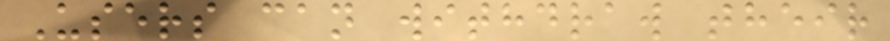Users can withdraw their
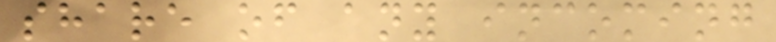share of any incoming
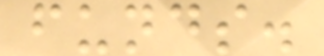funds.
